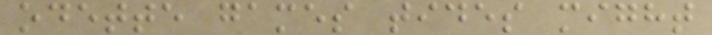odette games tides might
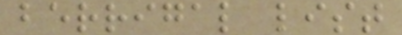berrigal list
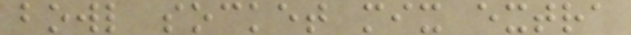bowl socket mix extra
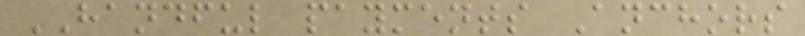HANDFUL payments Anchors
